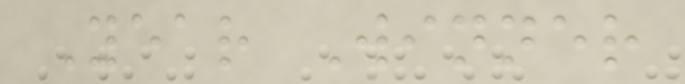Year Winner
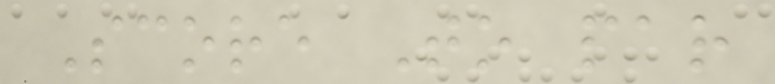Score To par
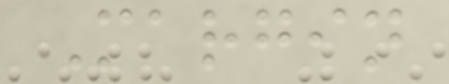Margin
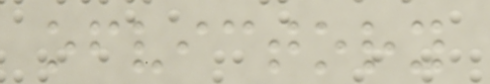ofvictory
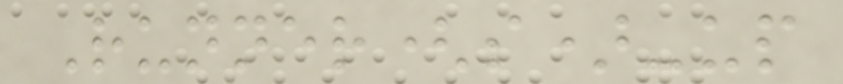Runner(s)-up
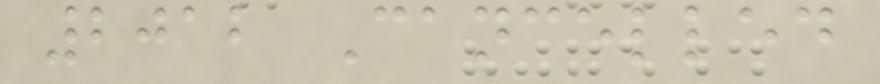2012 Cancelled
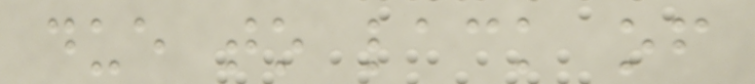due to lack of
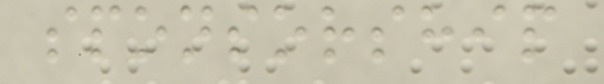sponsorship
